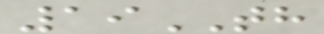19TH
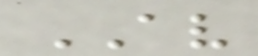AV
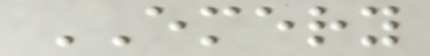EMERY
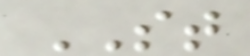ST
